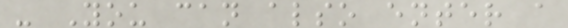- You can also enter a
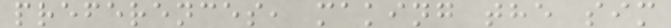preferences, making the sim
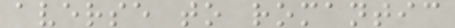averse to romantic
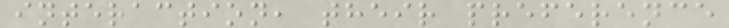interaction, their preference
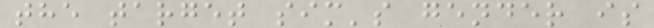the target sim's gender is
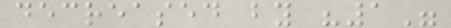decreased by "1"
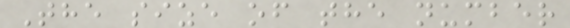The size of the number
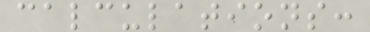calculations:
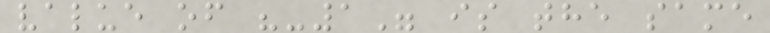value of "-1" is the same
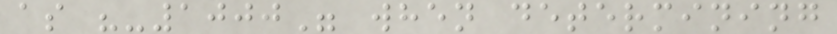as "-1000" when determining
